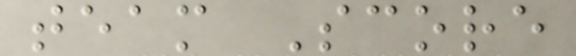team Score
